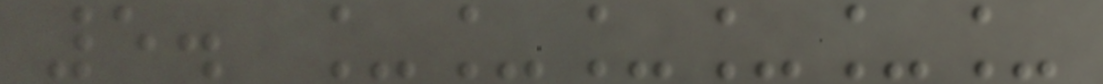5. ______
